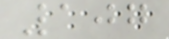107
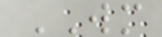WM
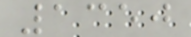1350
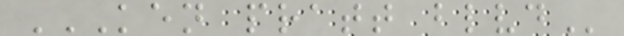KEN PRATT BLVD
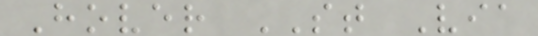Hover ST Via
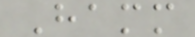Hamm
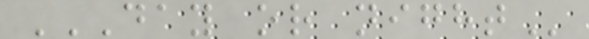DAY OR NIGHT
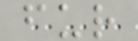fur
